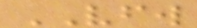VFW
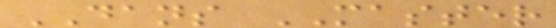DANS MASTER
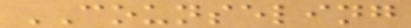COUNSELING
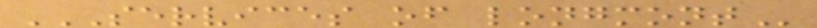SERVICES OF LONGMONT
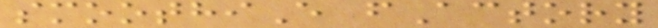smoothiE fActory
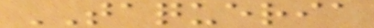TAQUERIA
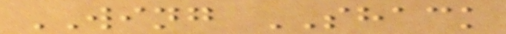WING SHACK
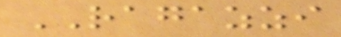RAGAZZI
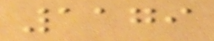1179
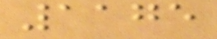1175
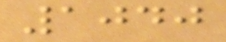1040
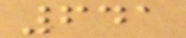641
